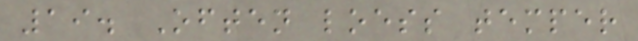19. Often loess temper
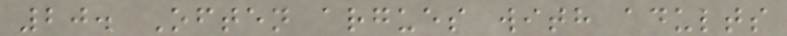20. Often argues with adults
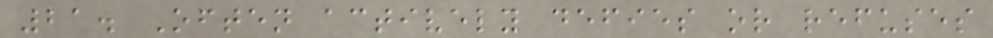21. Often actively defies or refuses
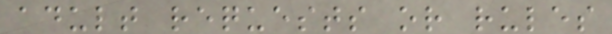adult requests or rules
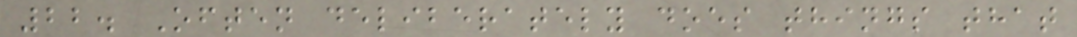22. Often deliberately does things that
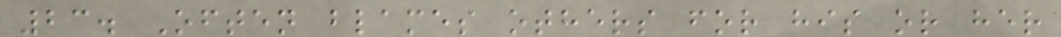23. Often blames others for his or her
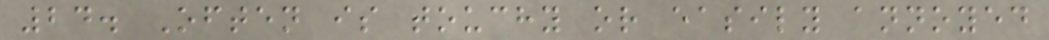24. Often is touchy or easily annoyed
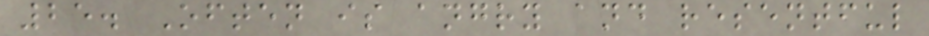25. Often is angry and resentful
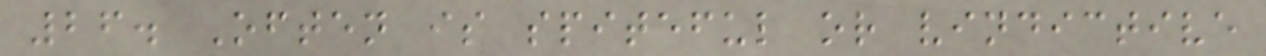26. Often is spiteful or vindictive
